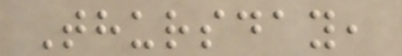Thursday,
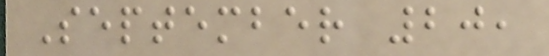September 20,
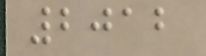2012
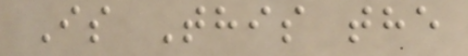Is This the
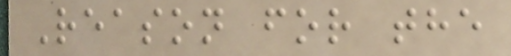Reason for the
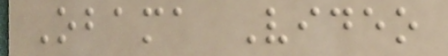Obama Video
